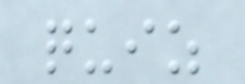quiz
